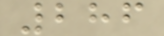286
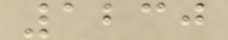1230
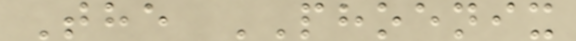The PHOENIX
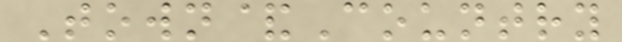Town&Country
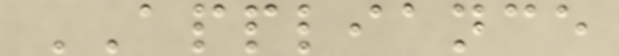APPLIANCE
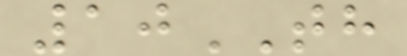10TH
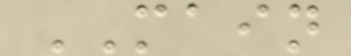MAIN
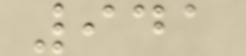941
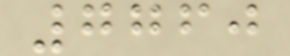7760
